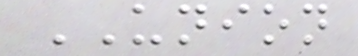UNION
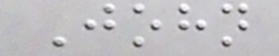John
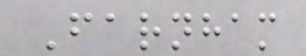Farnham
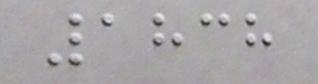1838
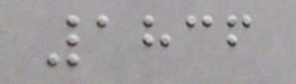1836
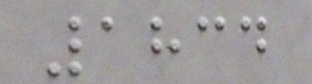1834
